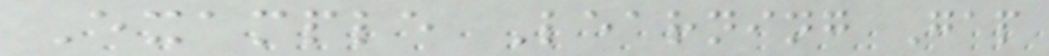Example Learning Gap
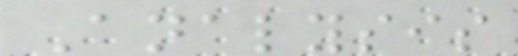Analysis
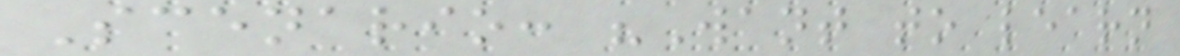Scenario: "Want to learn
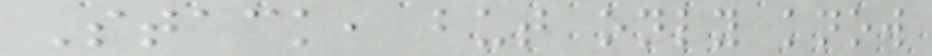Stack, but only know
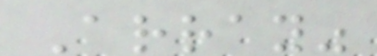Array"
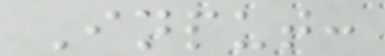Input:
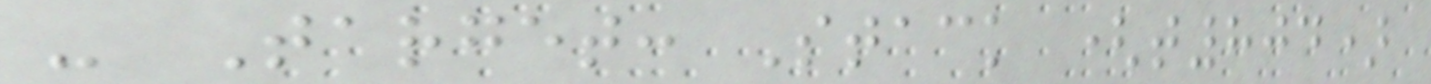- Target: Stack (t804)
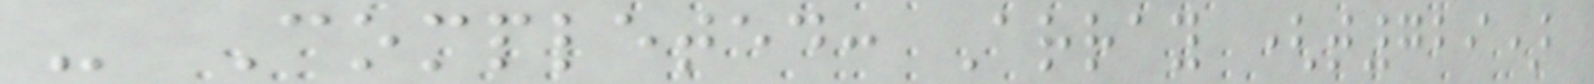- Completed: Array (t729)
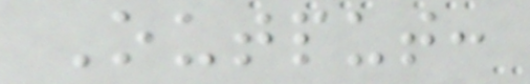Output:
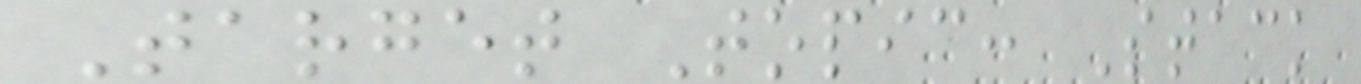Target Topic: Stack
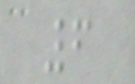6
